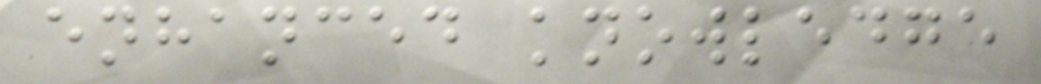enhanced knowledge
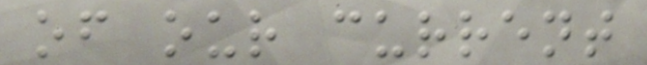of our current
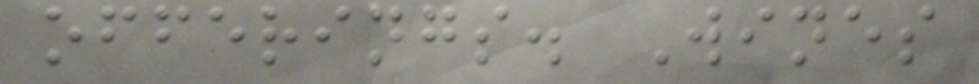offerings. Wines
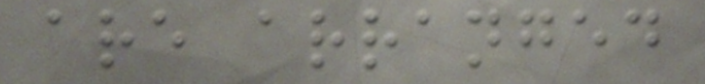are arranged
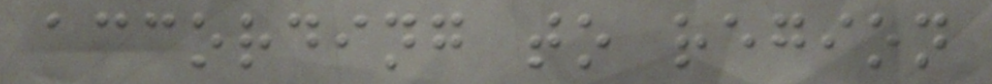according to region
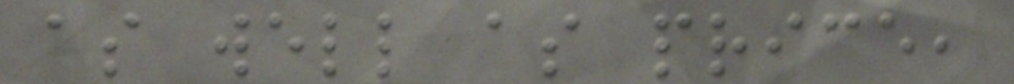as well as price,
